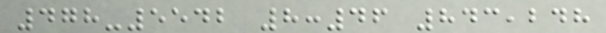478-5542 8:46 843,248
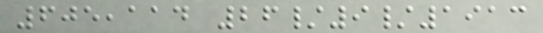605,114 26/9/1913
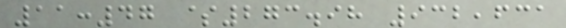11:47 $273.98 932,631
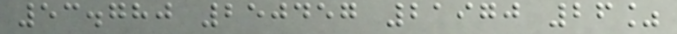53.780 250457 21970 26%
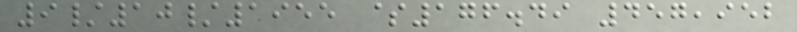9/10/1955 $176.49 457,952
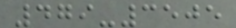479-3505
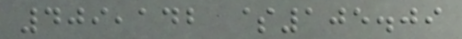409,142 $105.09
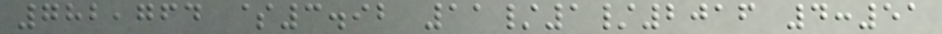782,764 $3.92 11/1/2016 4:51
